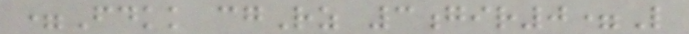=Fdkk cgRz 3gir0=L
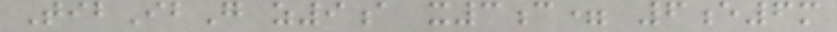TibIbG z9a x3c= 6e6m
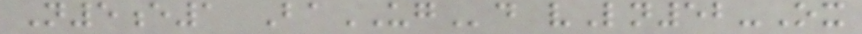N5e1 BaUGd vLn52-Ox
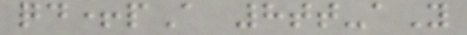qd+pA 8tt-aY
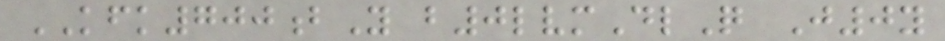KFK700bY b0lvmDlQ J0y
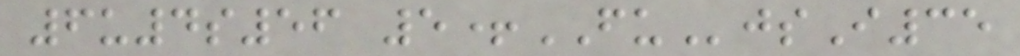6u4s56 5+FUjsI35
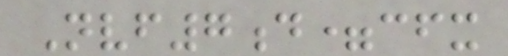Nvf7d=cfx
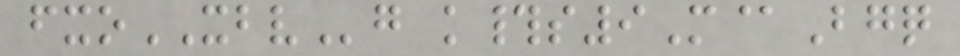fxoXBVg k#s9M@Bgq
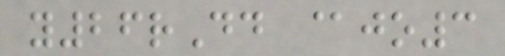y26rDd @jo3
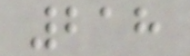218
